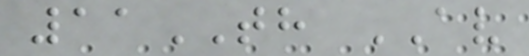11TH AV
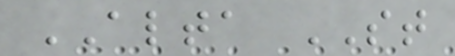ALTA ST
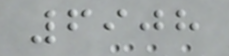6908
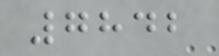7842
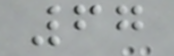67
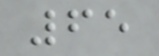65
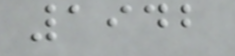1942
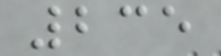235
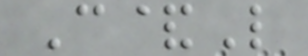C&L
